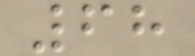68
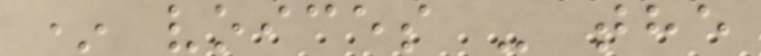* voices - the
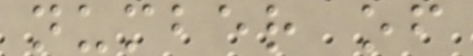number of
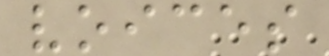voices
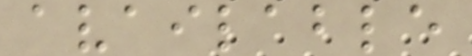available
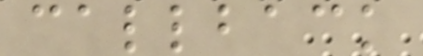callback
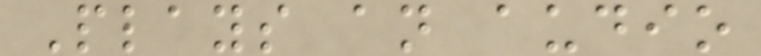Plays an audio
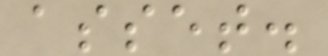asset.
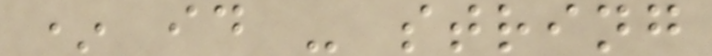* id - string
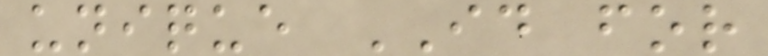unique ID for
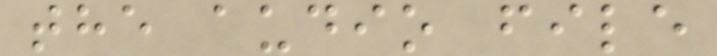the audio file
